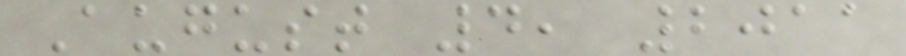August 4, 2011
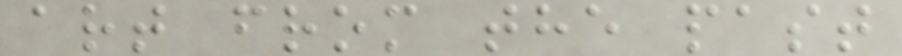art from the past
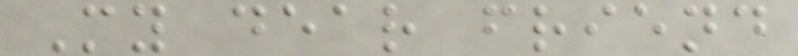My dear friend
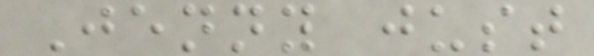Jenny just
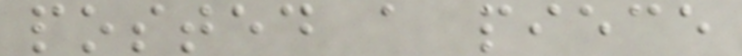posted a piece
